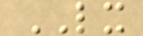LX
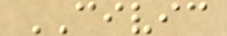CIVIC
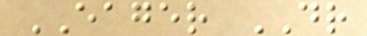EAGER DR
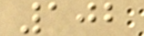102
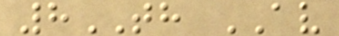8TH AV
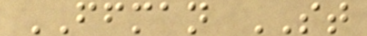FFMAN ST
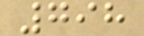798
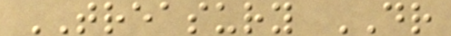TREASURY DR
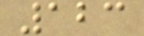123
